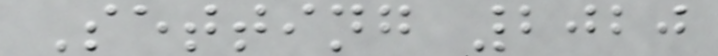Setting 2020
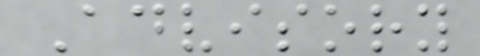Advisory
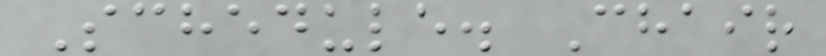Schedule. Chair
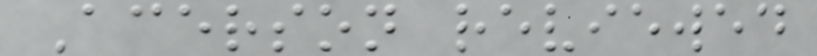Acerson reviewed
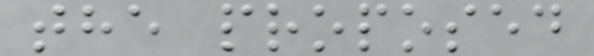the proposed
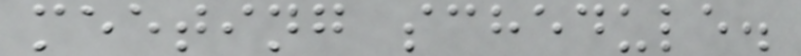meeting schedule.
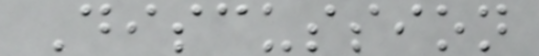Discussion
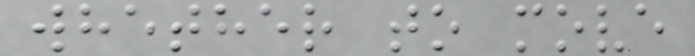whether to move
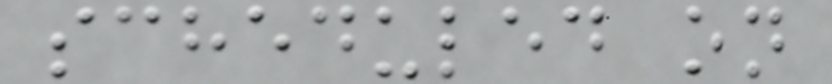scheduled on
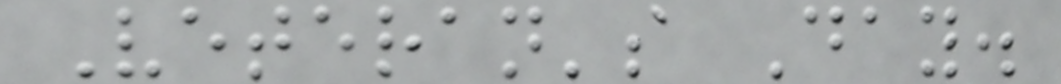Veteran's Day.
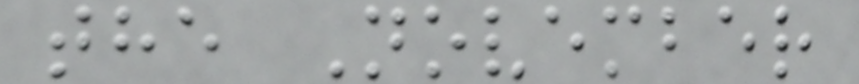the November
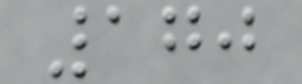170
